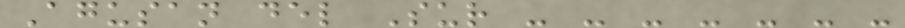Agusan del Sur - - - - - - -
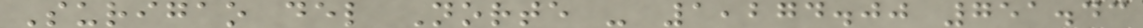Surigao del Norte - 1,274.00 751.43
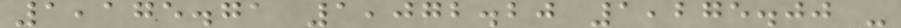1,175.71 1,072.20 1,275.00 -
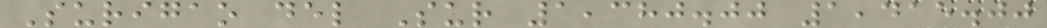Surigao del Sur 1,380.00 1,415.00
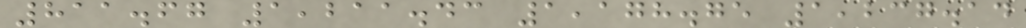811.67 1,211.43 1,178.75 1,237.14
